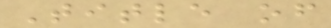Title of
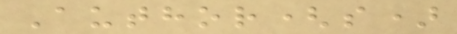Author(s)
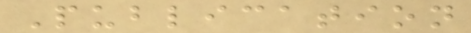Publication
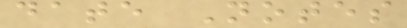date Notes
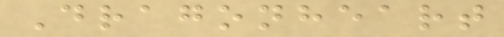Dragonheart
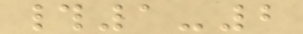#1-2
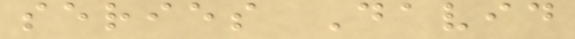series David
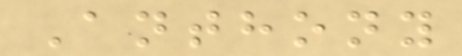Anthony
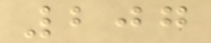207
